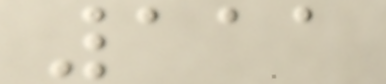111
